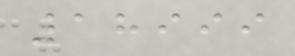18999
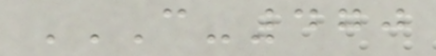C-470
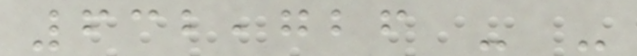632,726 - -
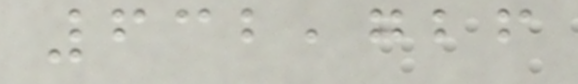632,726
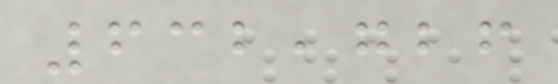632,726
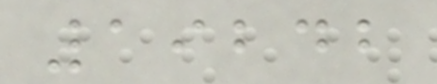19242
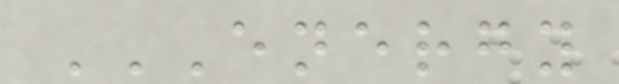ENERGY
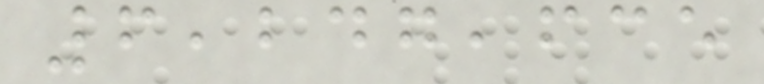6,247,635
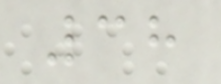38
